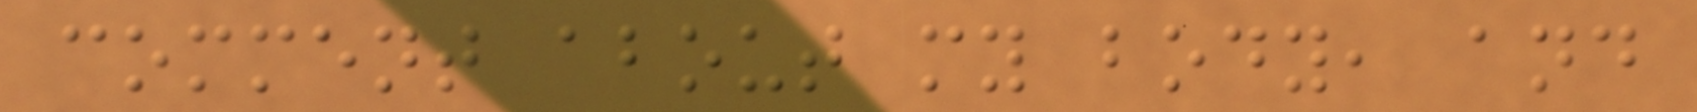comment about my body, and
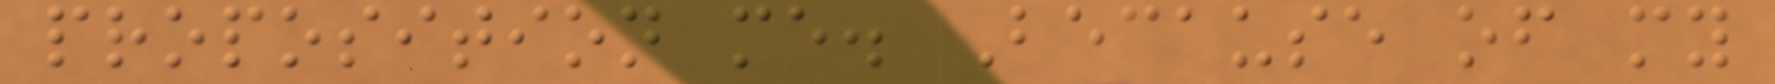proposition me. Because of my
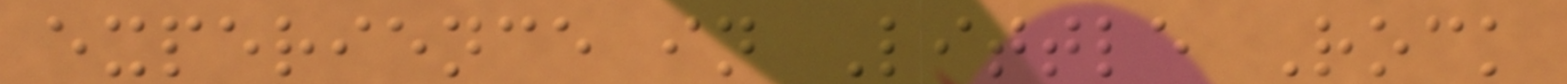experience in Little Rock
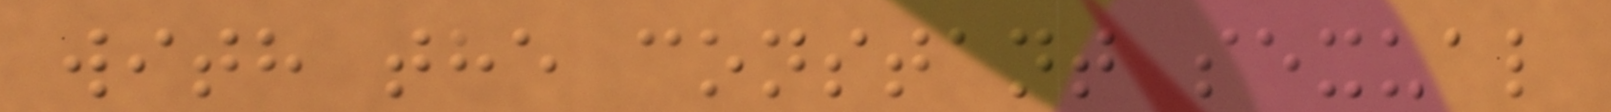with the constant sexual
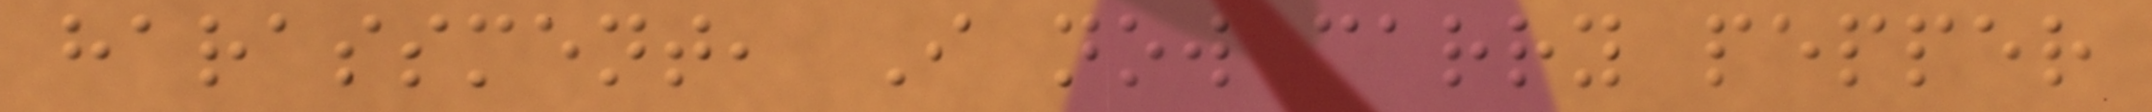harassment, I now carry pepper
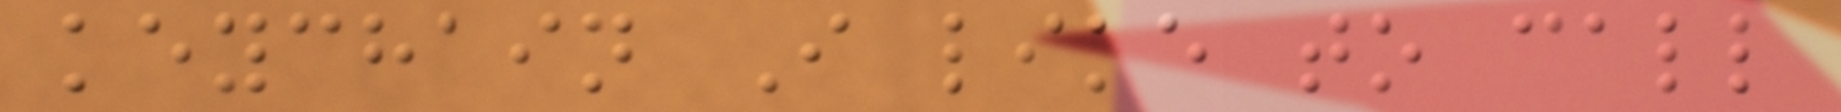keychain I like to call
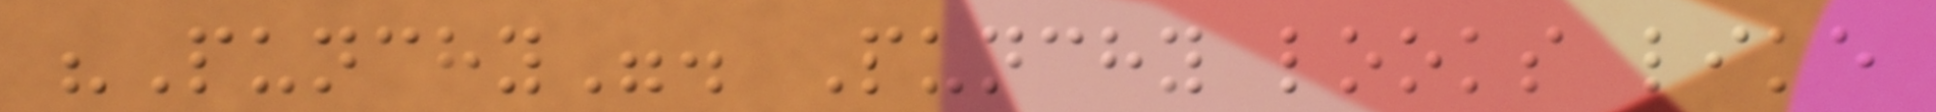"Punchy". Punchy looks like
